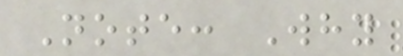Note: Why
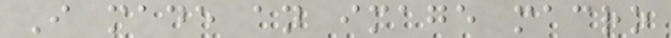I made an image macro
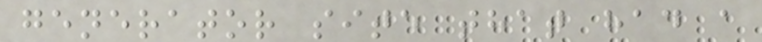generator site that had a
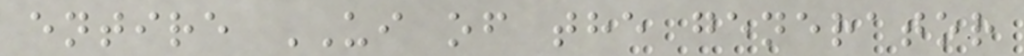entire UI of the generator
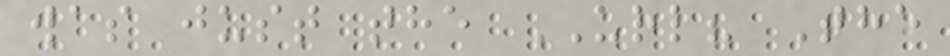was just the URL? The
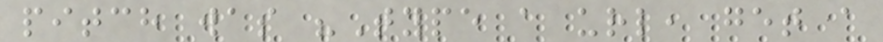pitch was "Type a url, get a
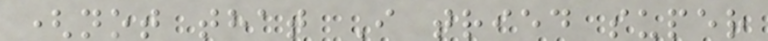(not that I tried super
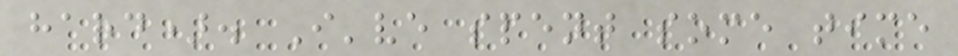hard). I've spent some time
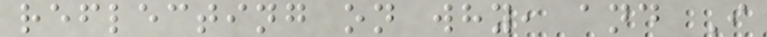reflecting on why, and I
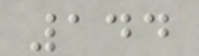144
